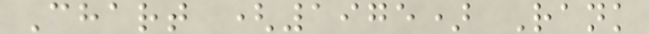Chart (1975) Rank
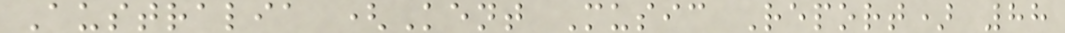Australia (Kent Music Report) 88
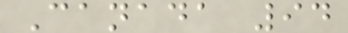Canada 94
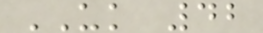UK 42
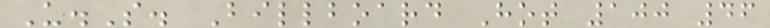U.S. Billboard Hot 100 46
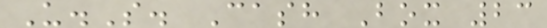U.S. Cash Box 23
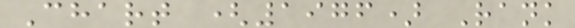Chart (1976) Rank
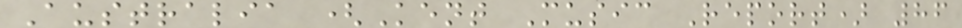Australia (Kent Music Report) 86
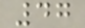47
